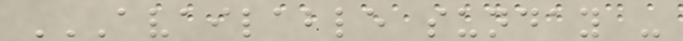AVAILABLE SUNDAY -
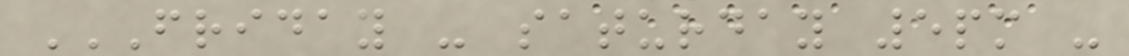FRIDAY - SATURDAY 5PM -
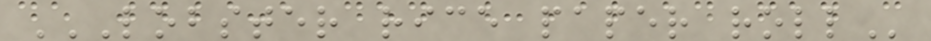LOBSTER RICE PAPER ROLL
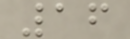16
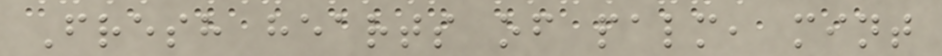Fresh hearts of palm, mint
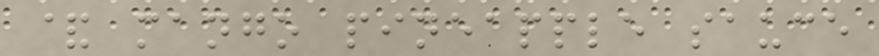& mango pineapple sauce
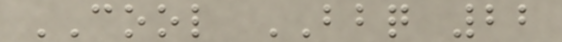COOL BBQ 22
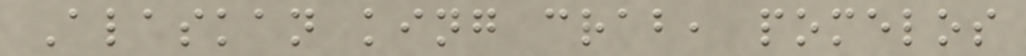Alaskan king crab, pomelos
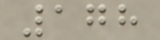178
